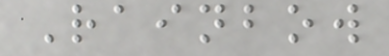Rainbow
